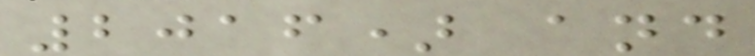2016) and
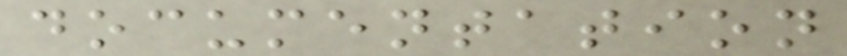documentation
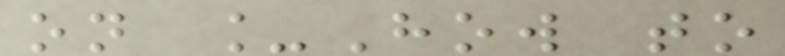on _How to
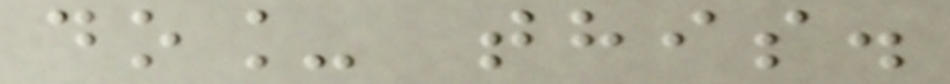do_ this.
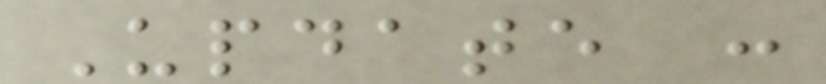Update :
